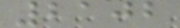2102
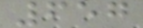657
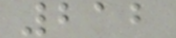212
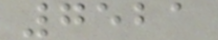7521
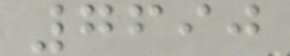7690
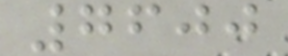7600
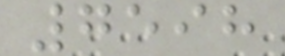7598
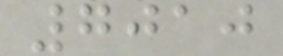7010
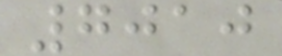7010
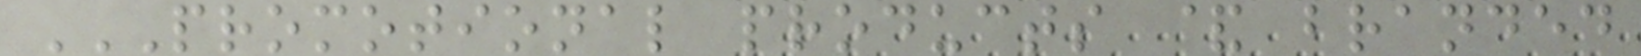PROMOTIONAL PRODUCTS & BRANDED
